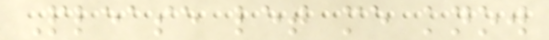Please let me know
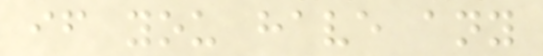if you have any
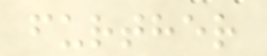further
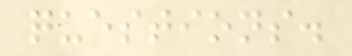questions.
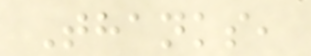Thanks,
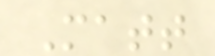Matt
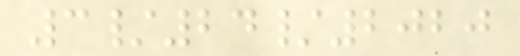3/24/2020
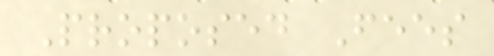Proposed Fees
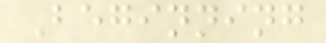Beginning
